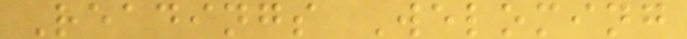Readings Weloming
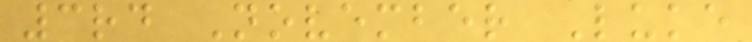3rd November Luke
